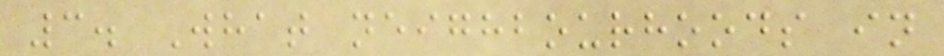3. What neighbourhoods in
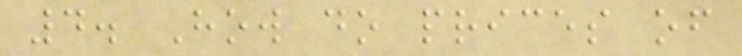4. How do prices of
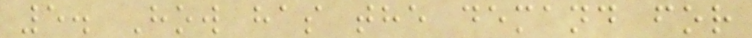5. How has the demand for
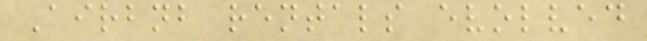Airbnb rentals evolved
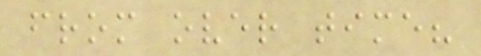from over time?
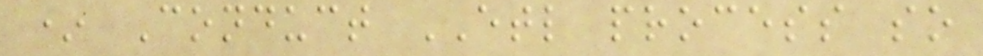* Conduct ETL process so
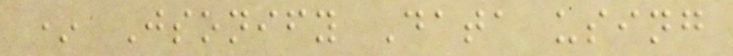* Jsonify Data using
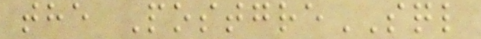the PostgreSQL
